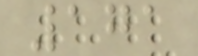171
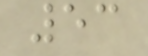53
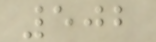502
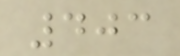403
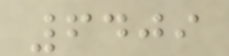6409
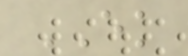EK
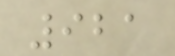921
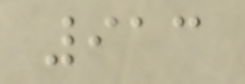913
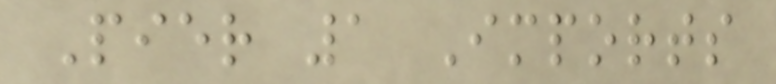Pier 1 Imports
